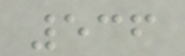536
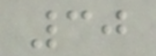30
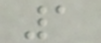1
